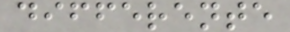differente
